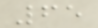65
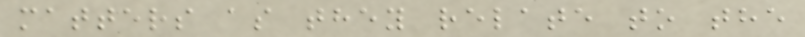matters as they relate to the
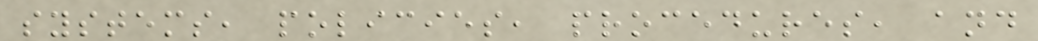systems, policies, procedures, and
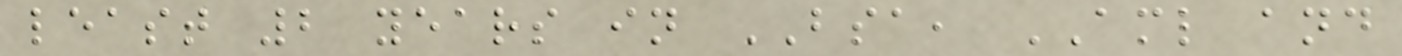least 2 years in BSA, AML and
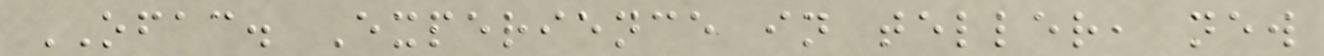OFAC. Experience in teller, new
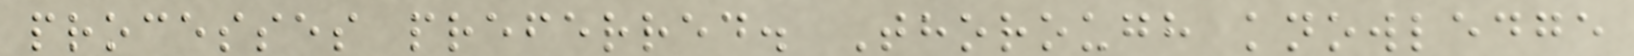processes preferred. Thorough knowledge
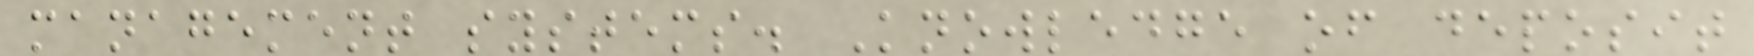management systems. Knowledge of deposit
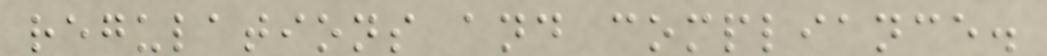regulations and compliance.
